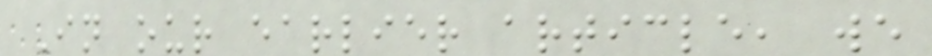In our earlier article, we
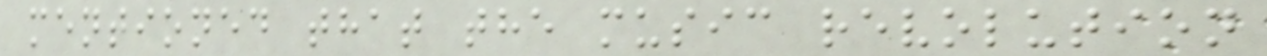mentioned that the music revolution
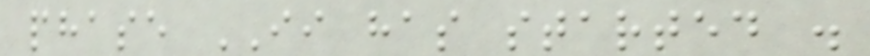phase II has started .
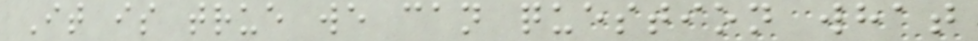It is true we can question what
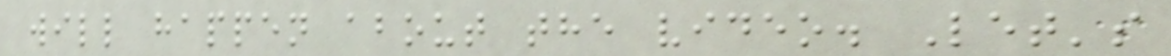will happen about the video. Let's
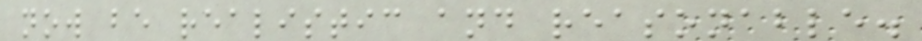now be realistic and reasonable.
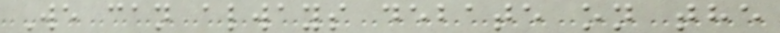We can always debate on the
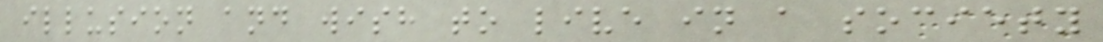illusion and wish to live in a society
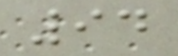94
